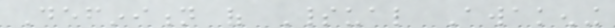Definition of Spiritual Awakening
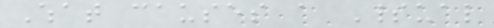What causes a Spiritual
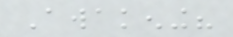Awakening?
